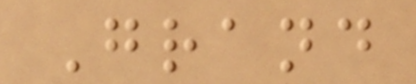Grand
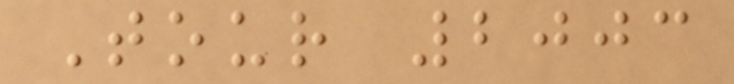Tour 2003
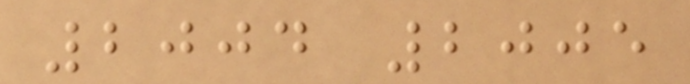2004 2005
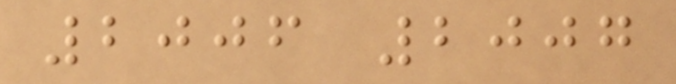2006 2007
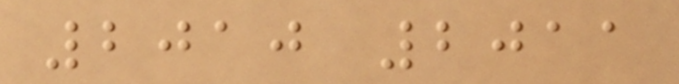2010 2011
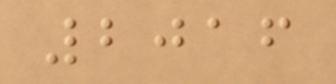2016
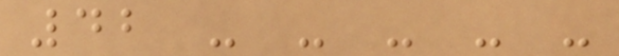42 - - - - -
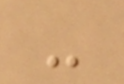-
